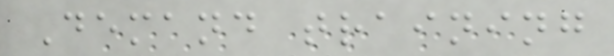Demand training
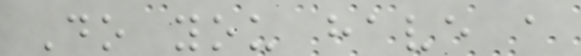Do you have a
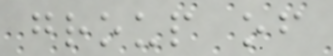group of
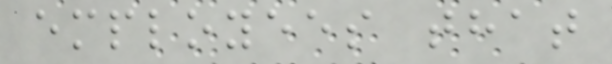employees that
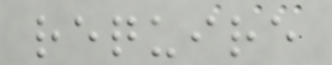require
